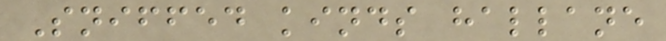Sniffed kinds hallane
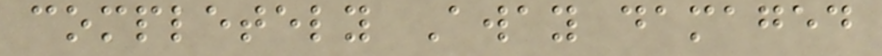completely Away damaged
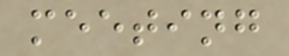meeting
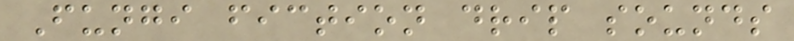Fungi fiction drip sounds
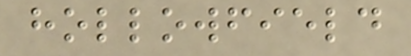hollowfield
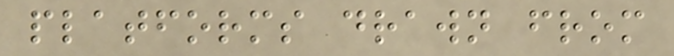platforms drawn from
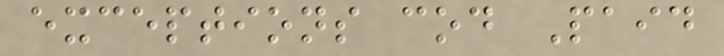exceptions cod Paid
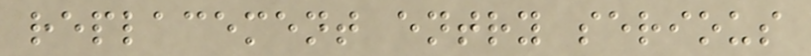replacement entry serious
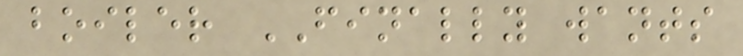boiler FINALLY wants
